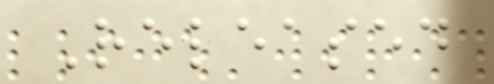Released
